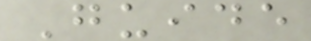Guide
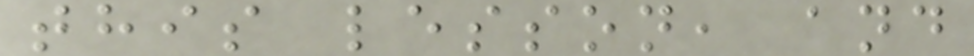this lesson, and
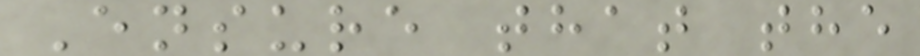Ensure that the
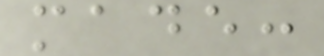made:
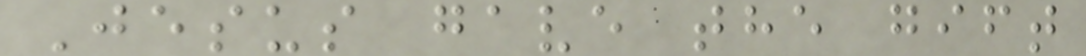Jesus gave the gift
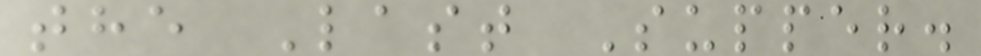the Last Supper.
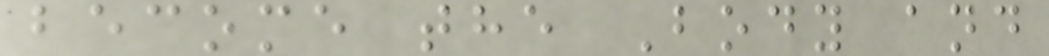become the Body and
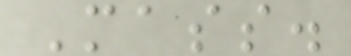Mass.
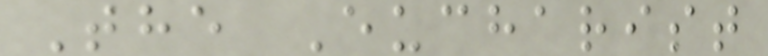The Eucharist
